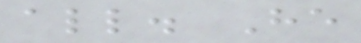all. He
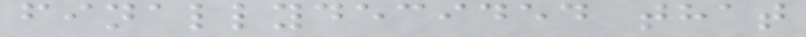finallydecided that
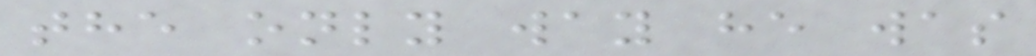the only way he was
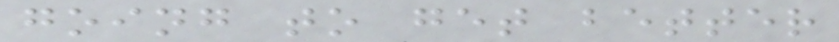going to get better
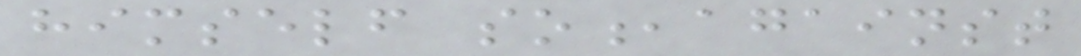himself so,against
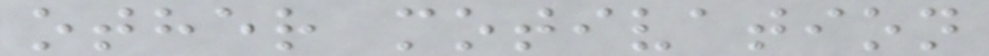other motivation
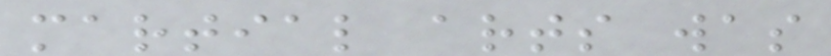martial arts was
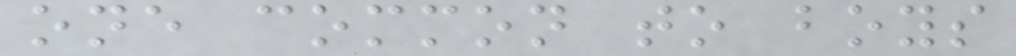one common to boys
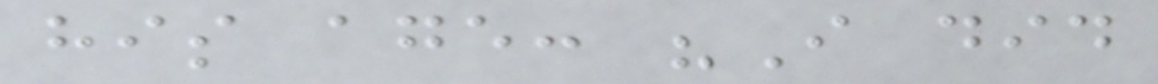his age: "I did
